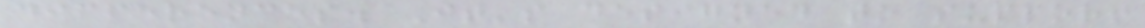differences. It's designed to support
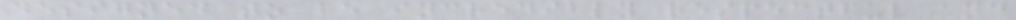designed to be incredibly respectful and
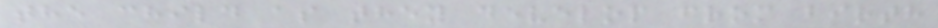the child as they develop from birth
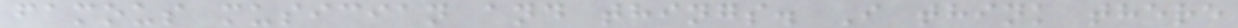famous musician and things. I think there
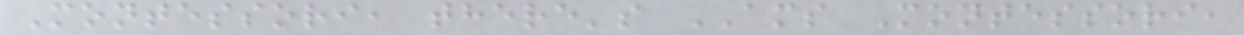Montessori, there's AMS Montessori,
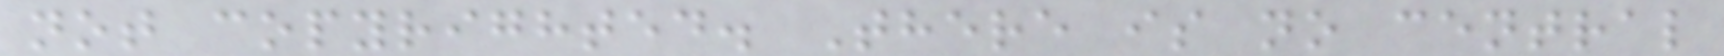not copyrighted. There is no central
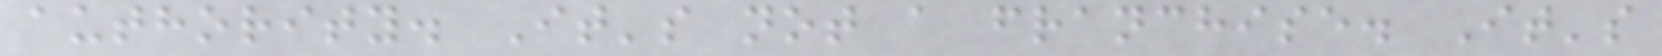authority. It's not a franchise. It's
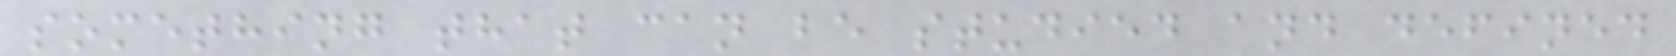something that can be studied and defined
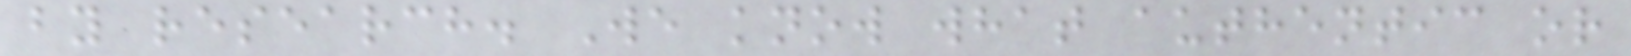by research. We know what authentic or
